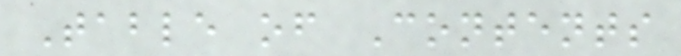Table of Contents
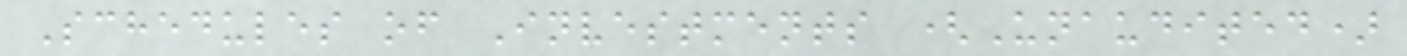Schedules of Investments (Unaudited)
